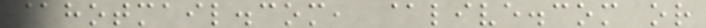@hotmail.com, @live.com or
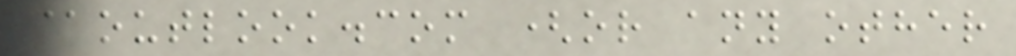@outlook.com (or any other
